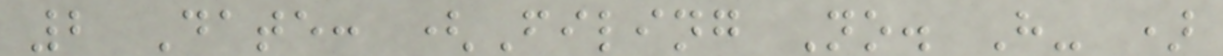2 Date: (Filing No. H- )
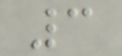3
